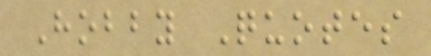Hobby Quotes
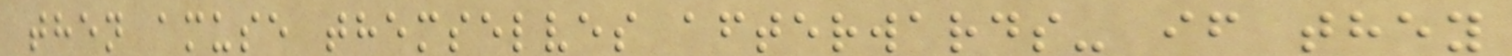then amuse themselves afterwards- if they
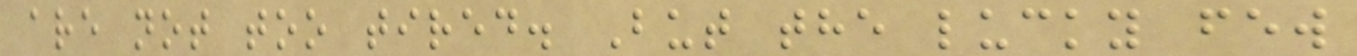are not too tired. But the lucky few
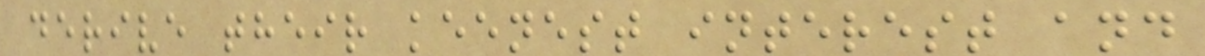derive their keenest interest and
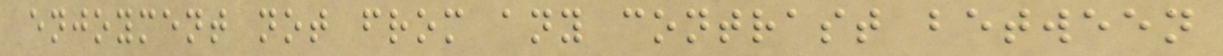enjoyment not from any contrast between
